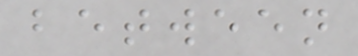between
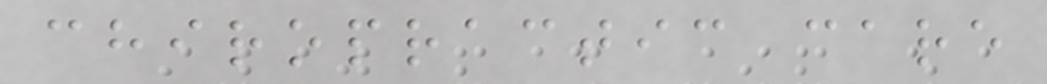chiropractic care
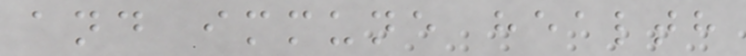and immune health
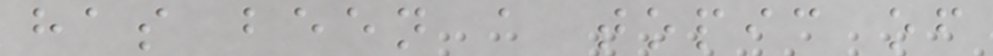has been a topic of
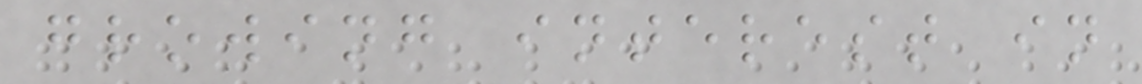growing interest in
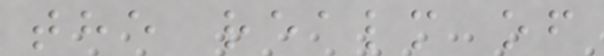the realm of
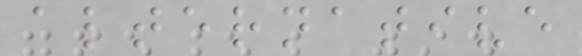alternative
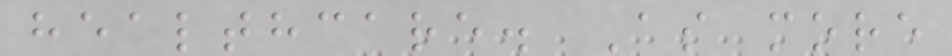healthcare. As more
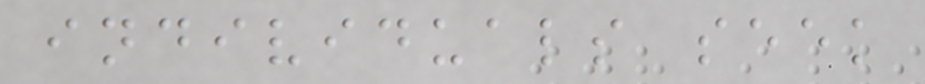individuals seek
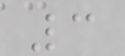3
